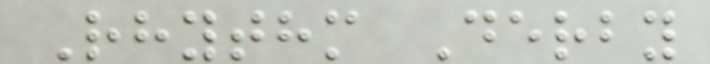Rhythm Derby
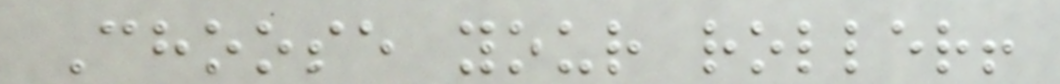Choose your roller!
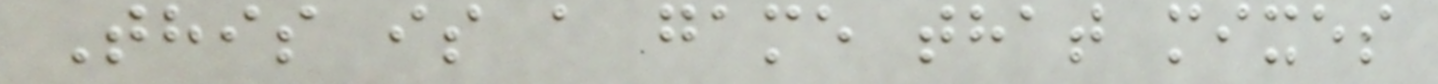This is a game that mixes
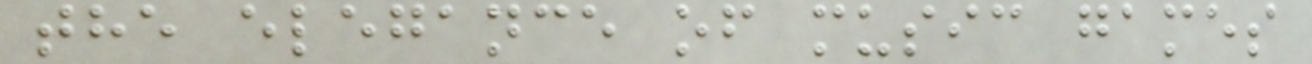the elegance of music games
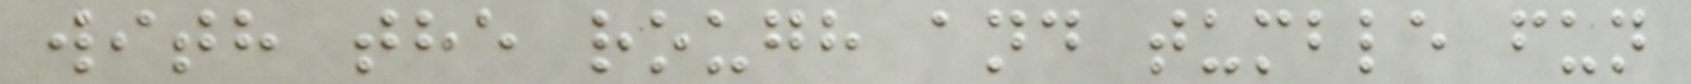with the rough and tumble fun
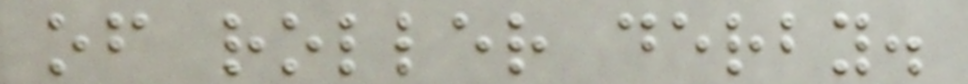of roller derby.
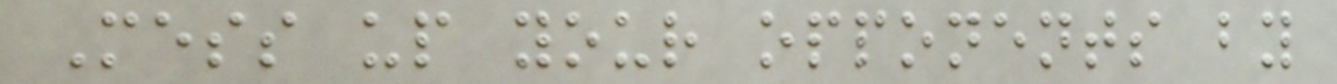Mess up your opponents by
